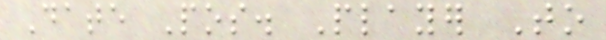Date Pos. Player To
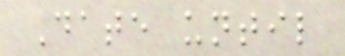Date until
